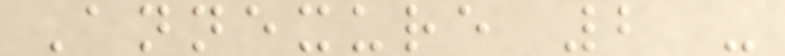Annexure 2 -
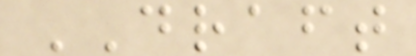DRAFT
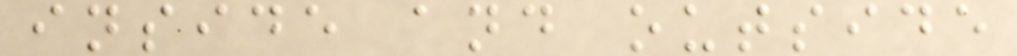inside and outside
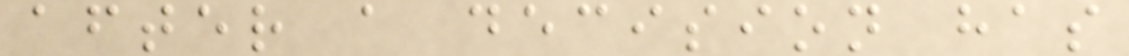after a decision has
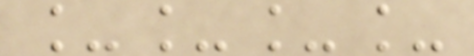____
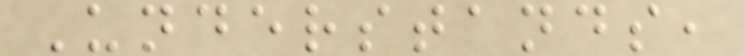Understands,
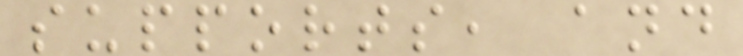supports, and
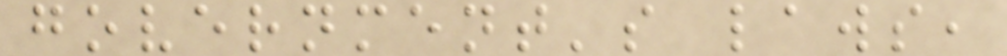government's laws,
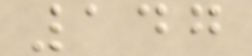147
